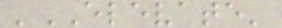'ELEVATE'
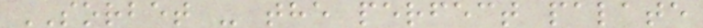SORBET - the perfect palate
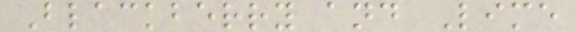Blackberry and Lime
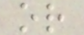or
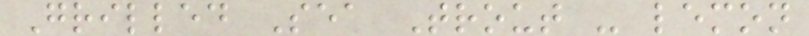Grilled Sea Trout - lemon
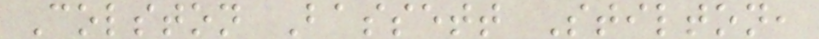Colston Bassett Stilton,
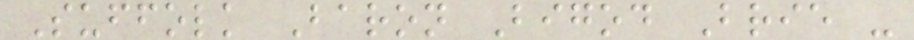Suffolk Baron Bigod Brie -
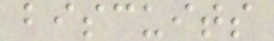biscuits
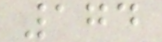174
